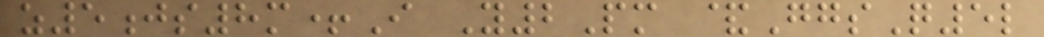z5js8m+I Y2Pm &GgsQ5l
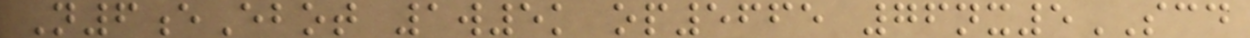N6eEbot 1w5k op5665 76nx5SCD
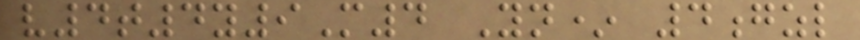v4t4y9M4 Yn* 4gzl
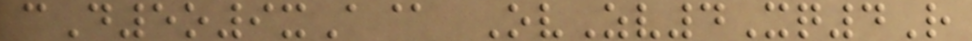cD5o9xA@ OvZv4Xq4R
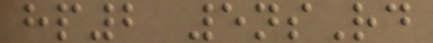hp2 5nsRd
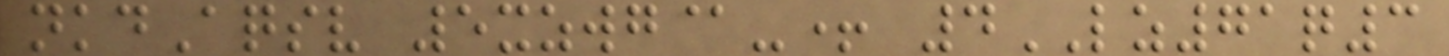nkdAqsv 5xzwg@-+ 4LZ71q3
